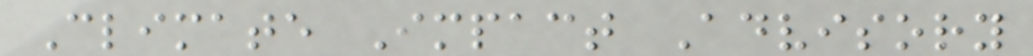Climate Impact Advisory
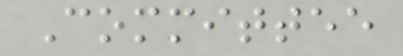Committee
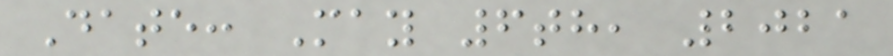Date: May 6th, 2021
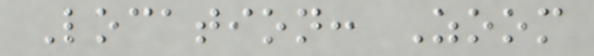Location: Zoom
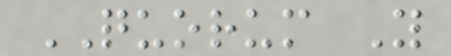QUORUM Y
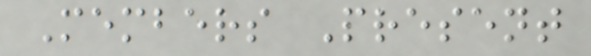Members Present
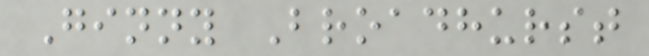Ginny Broadhurst
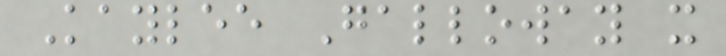Kaylee Galloway x
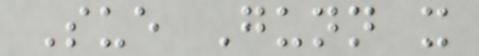Sue Gunn x
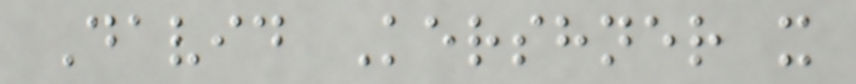David Kershner x
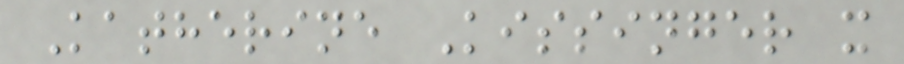Katherine Kissinger x
